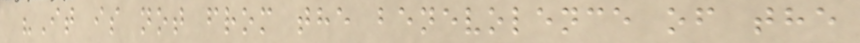"It is not from the benevolence of the
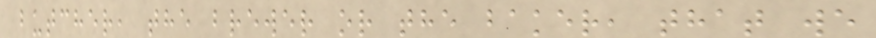butcher, the brewer or the baker, that we
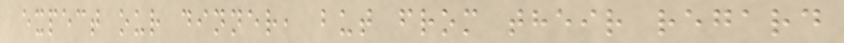expect our dinner, but from their regard
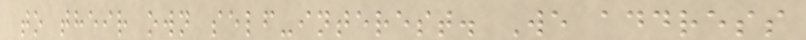to their own self-interest. We address
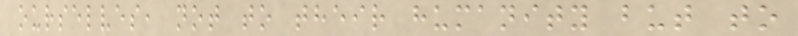ourselves, not to their humanity but to
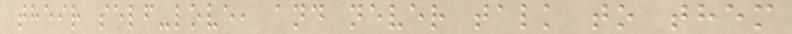their self-love, and never talk to them
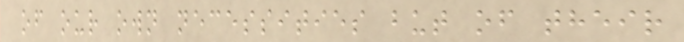of our own necessities but of their
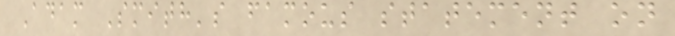Adam Smith's famous statement on
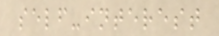self-interest
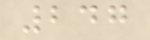247
